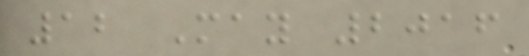12 May 2016
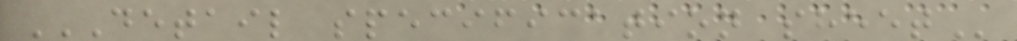DETAIL SPECIFICATION SHEET
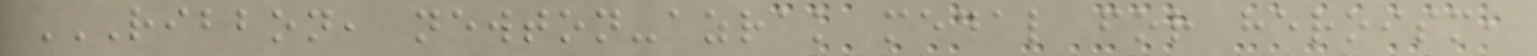RIBBON, NEWTON-AZRAK MEDAL FOR HEROISM,
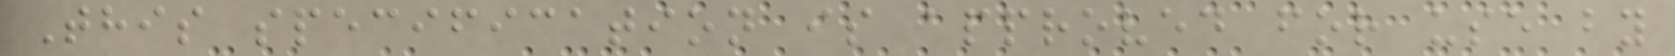This specification is approved for use by
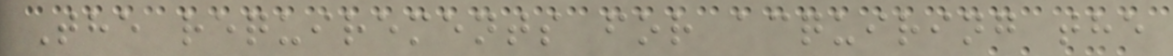The requirements for acquiring the
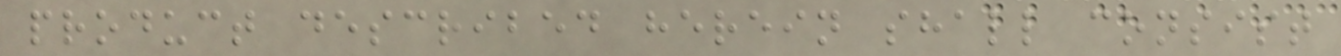product described herein shall consist
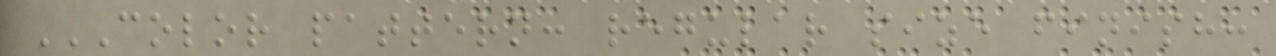COLOR PATTERN: REGULAR SIZE FINISH:
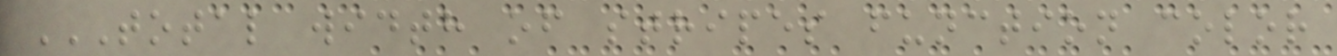TOTAL WIDTH OF STRIPES FUNCTION COLOR
